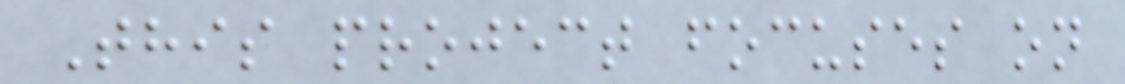This project focuses on
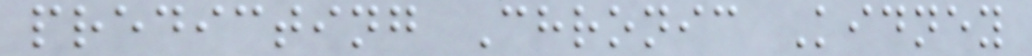predicting Chronic Kidney
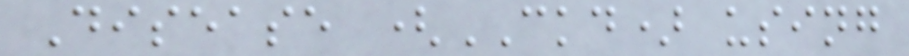Disease (CKD) using
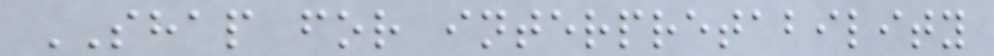SHAP for interpretability
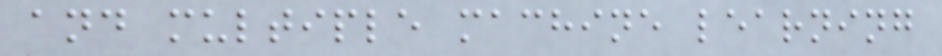and multiple machine learning
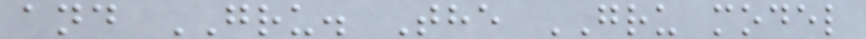and GRU. The GRU model
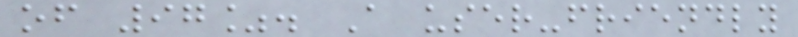of 97%. A user-friendly
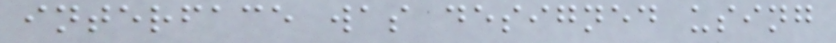interface was designed using
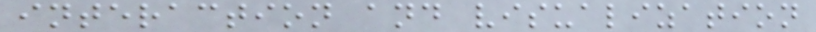interaction and visualization
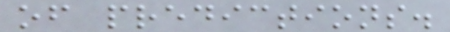of predictions.
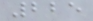225
